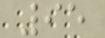95
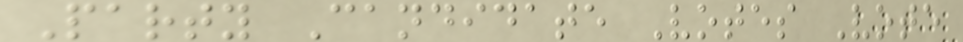Party Candidate Votes Vote
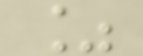%
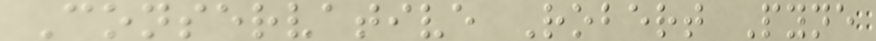Conservative Robert Pyne
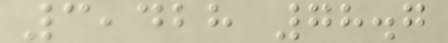3,428 78.7
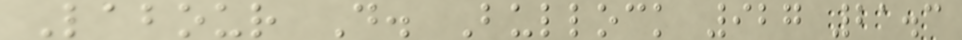Labour D. Bullock 927 21.3
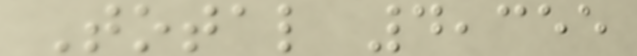Total 4,355
